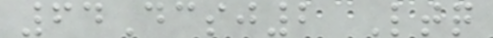64Dcsj2 Ltq
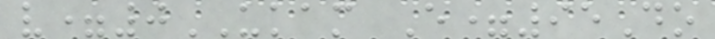v=0UKAM E=95Do
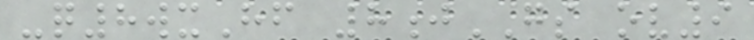-q8wxHf 8jGS ov9
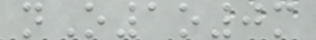nO1o0m
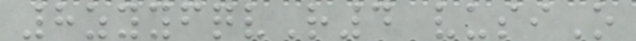8zyyfqvR4 vusiO
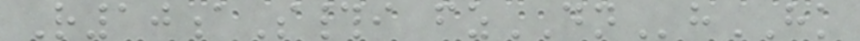R10aS#i fzDNhHK
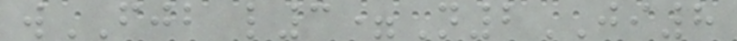wFJB l3=N2JI8
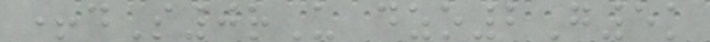+dS0rU dzo2G5k
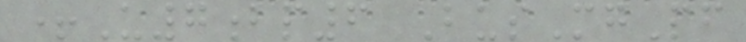+U7bp6 BusMgPf
